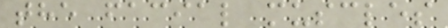the facial muscles
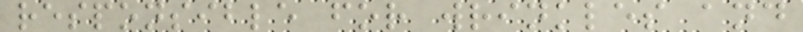responsible for wrinkles and
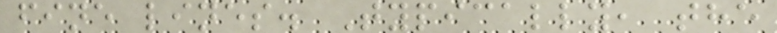fine lines. Typically, the
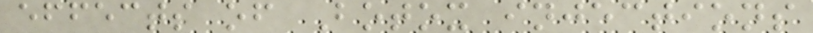effects of Botox injections
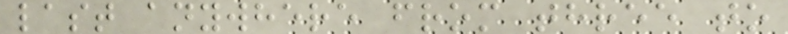last anywhere from three to
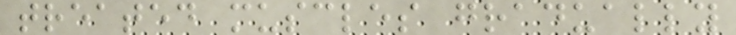treated muscles gradually
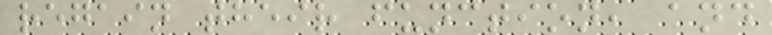regain their function, and
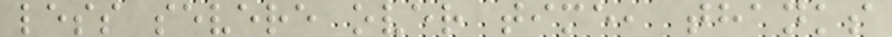less severe over time, thanks
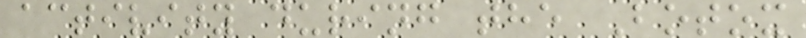activity during the Botox
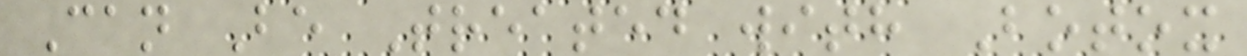Can Be Treated with Botox
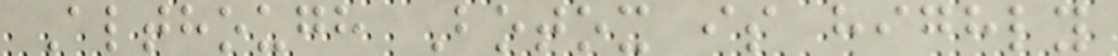Although Botox is highly
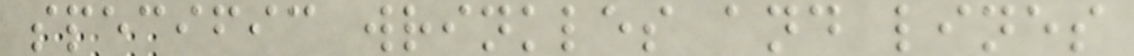specific wrinkles and lines
